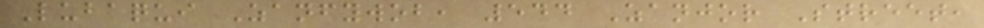Lubaqui Zanfywob, 544 Zanjor Street,
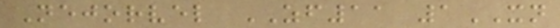Nejorvel ZF11 1XN
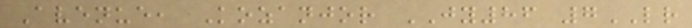Avenue, Kozanjor JY86 7LR
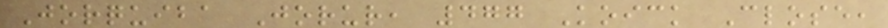Jorquiba Jorur, 477 Koick Close,
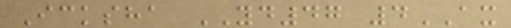Icksha YD47 4AX
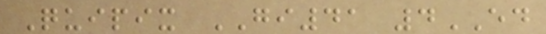Quipix GI41 4ED
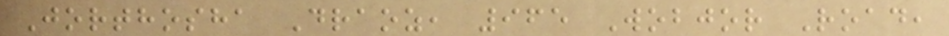Jorthosha Draoz, 965 Wobjor Road,
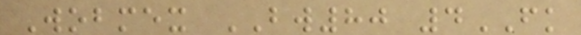Wobmex BW80 4FK
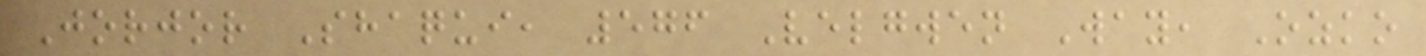Jorjor Shaqui, 576 Velgwen Way, Ozko
